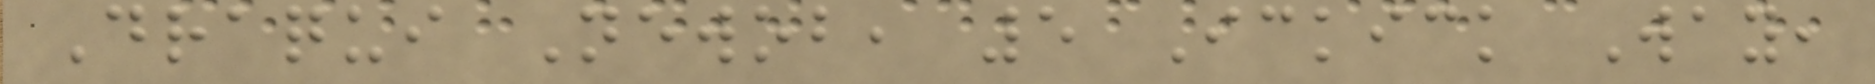Draqui Newob, 5 Ickick Way,
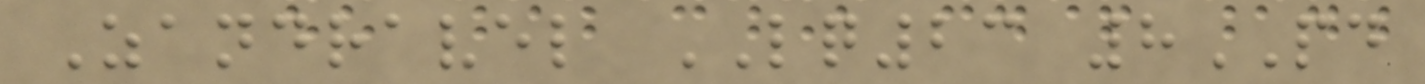Zandravel LQ23 8PD
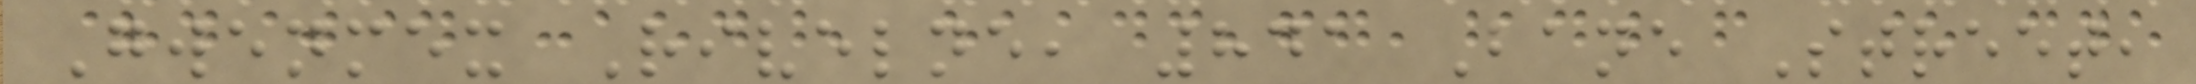Gwenmex Rivelne, 841 Bane Street,
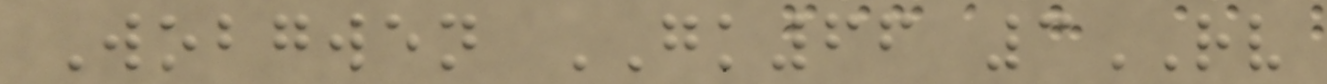Wobgwen GK66 3RV
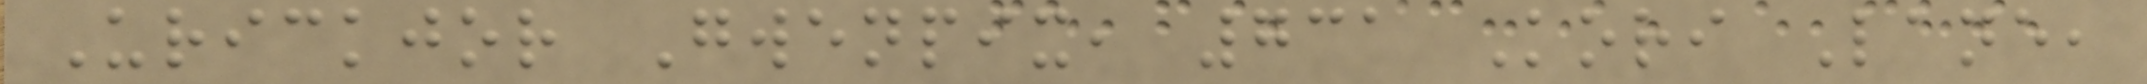Urickjor Gwenpix, 731 Kori Lane,
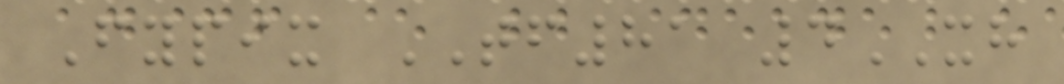Fypix TF81 4XH
